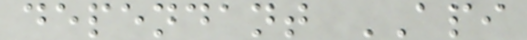dependant API
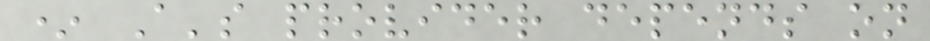* A's provider depends on
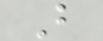B
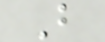B
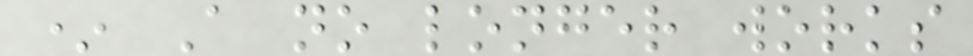* A no longer works
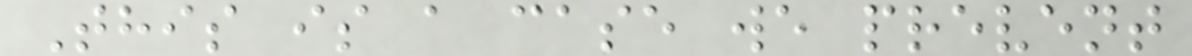This is a case we prevent
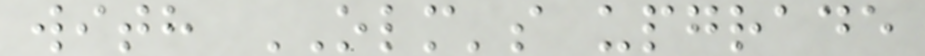with OLM's upgrade
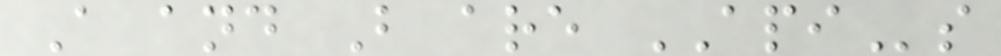A and B are APIs
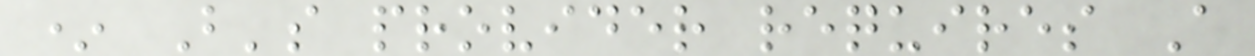* B's provider requires A
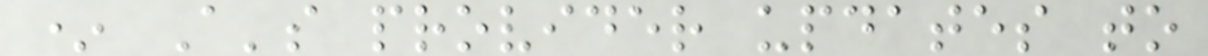* A's provider updates to
